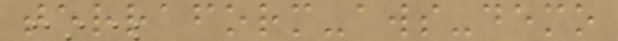terraform-aws-demo
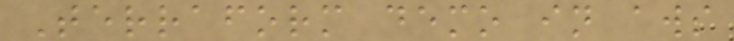Terraform demo in aws
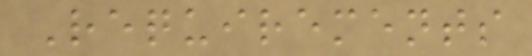Requirements
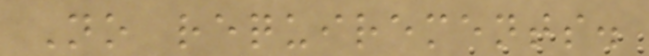No requirements.
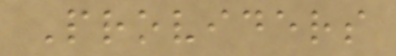Providers
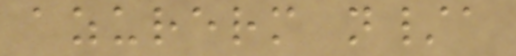azurerm n/a
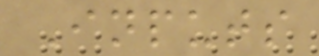Inputs
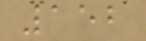152
